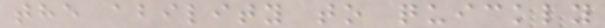the ability to quickly
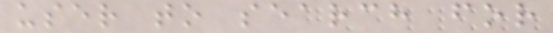user to search for
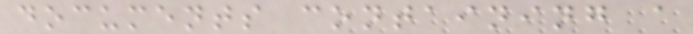documents containing a
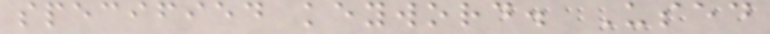specified keyword. Used
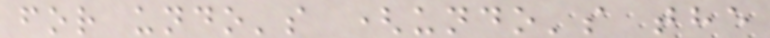for undo's (undo's the
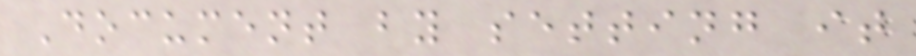Document by setting it
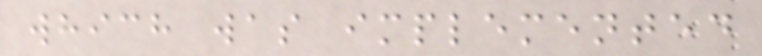which was implemented
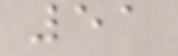51
